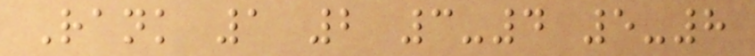Rank 1 2 3-4 5-8
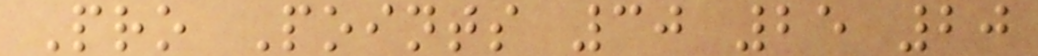Pro Points 30 25 20
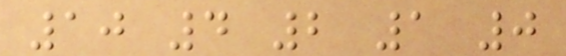10 4 2 1 0
